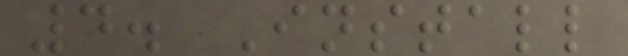4. Install
